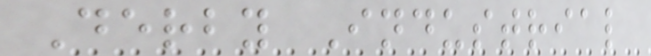Derby Industrial
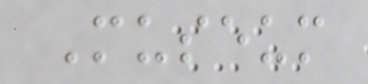Museum
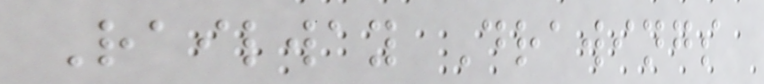Railway Drawings
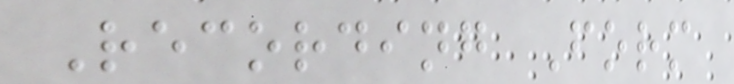Recording Form
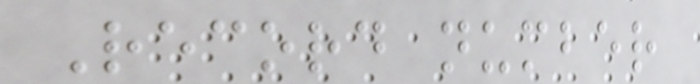Record number
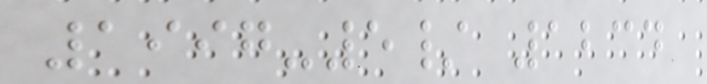1997-5/ 1234
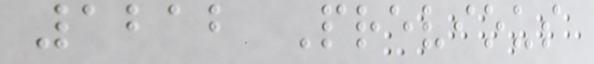1212 Previous
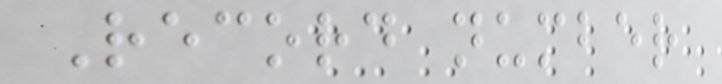Record number
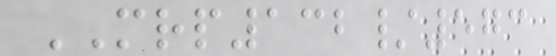MRP132/573
